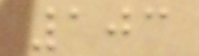103
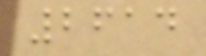2614
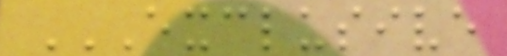EXCLUSIVE
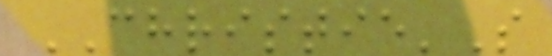CHRISTIE'S
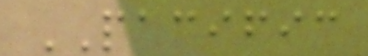PACIFIC
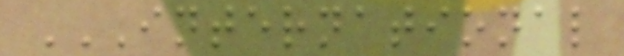INTERNATIONAL
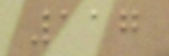117
